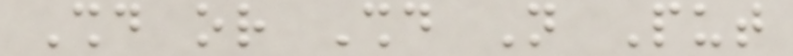Should or Should Not Put
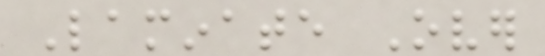Laminate Over
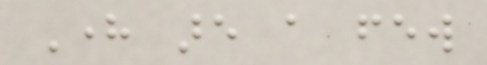Here are a few
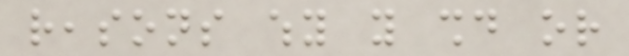reasons why you should or
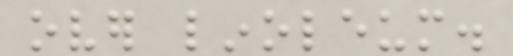over linoleum.
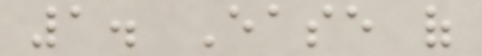1. Ease of
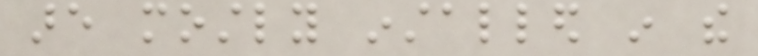are mostly installed in the
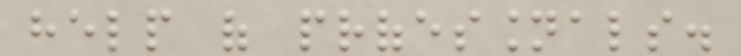help of professionals.
